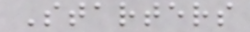Starters
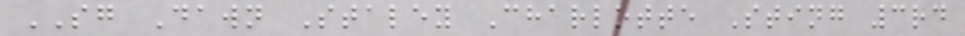SG Dawn Staley Charlotte Sting 3rd
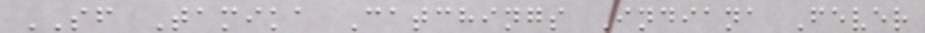SF Tamika Catchings Indiana Fever
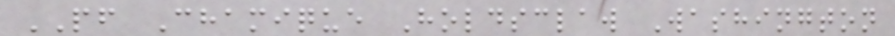PF Chamique Holdsclaw Washington
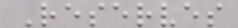Reserves
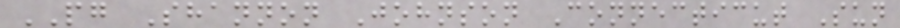PG Shannon Johnson Connecticut Sun
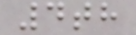4th
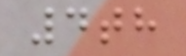4th
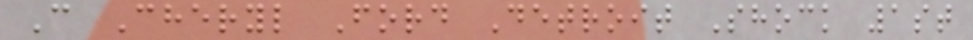C Cheryl Ford Detroit Shock 1st
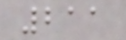211
